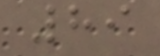89
